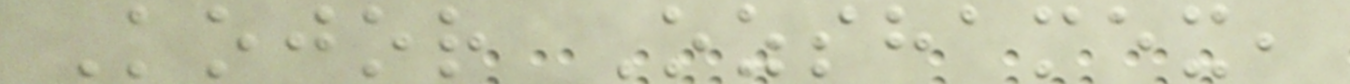Kojor Ozshamex,
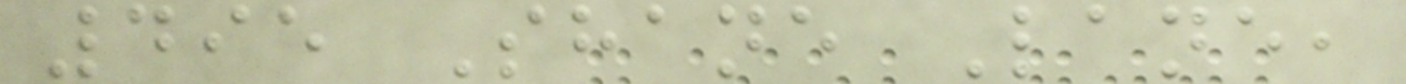495 Shane Lane,
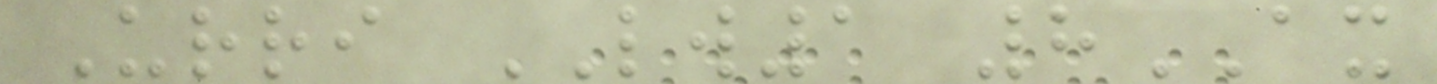Urri LW1 8AX
